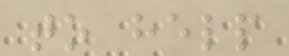to help
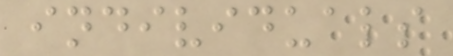individuals
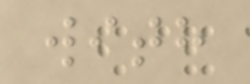with
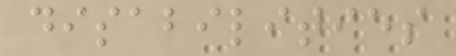disabilities
